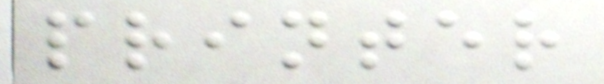printer
